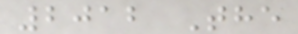2012 The
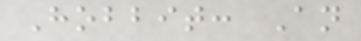Hobbit: An
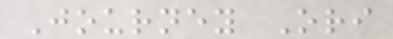Journey Ori
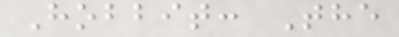Hobbit: The
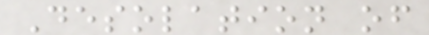Desolation of
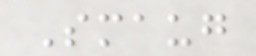Smaug
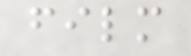film
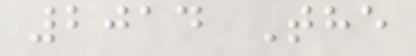2014 The
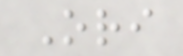Ori
